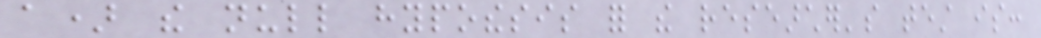a) the null hypothesis for the researcher's test is:
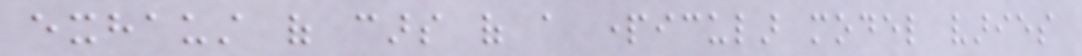exhaust of cars of a particular model varies
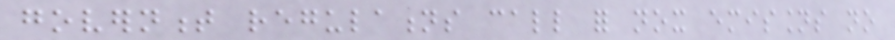government regulations call for nox emissions no
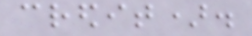credit).
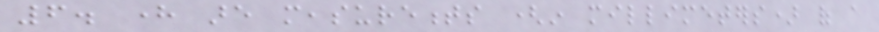6. here are measurements (in millimeters) of a
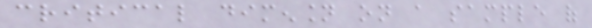critical dimension on a sample of
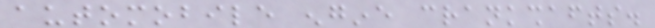automobile engine crankshafts.
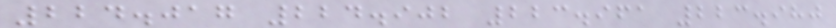224.017 224.902 223.961 223.980
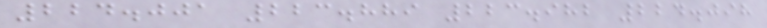224.001 223.889 223.982 224.098
